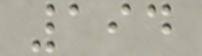194
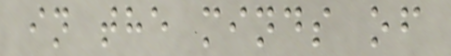in the minds of
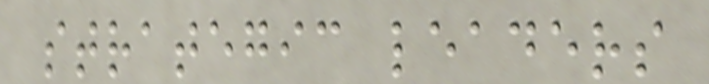strategic leaders
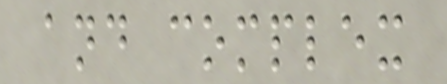and complex
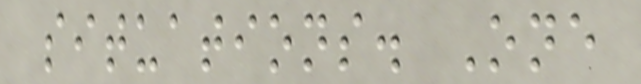situations. One
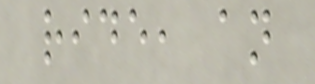ride, an
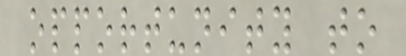opportunity to
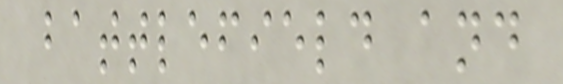battlefield and
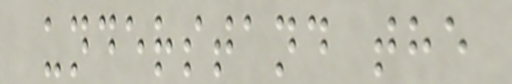understand the
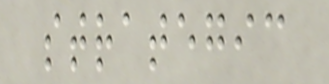strategic
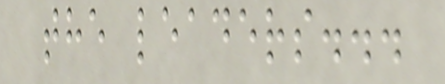the leaders...
